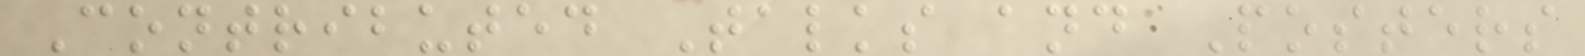Contributed Talks and Posters
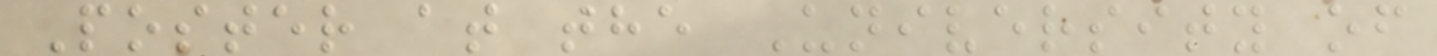Poster at the University of
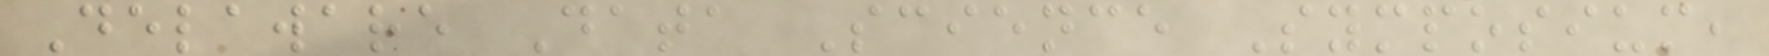Delaware Data Science Symposium,
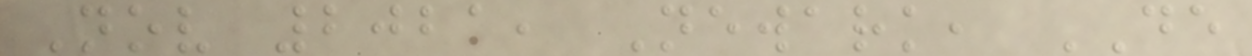Nov 2021, Newark, DE
